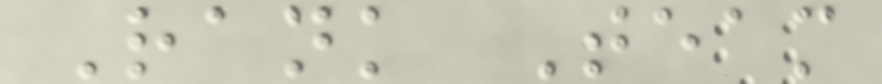Rank Team
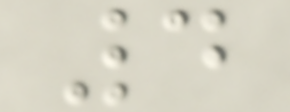4
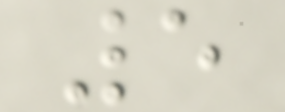5
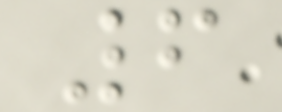6
